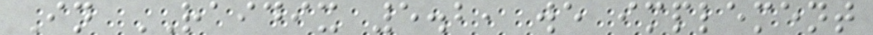In RAIDIX 5.2, we implement
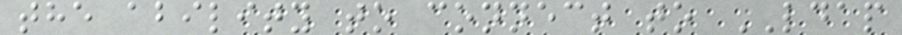the ability to connect to LDAP
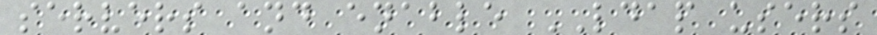servers and enable LDAP users
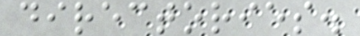directories.
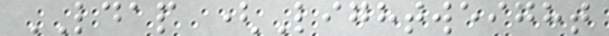LDAP (Lightweight
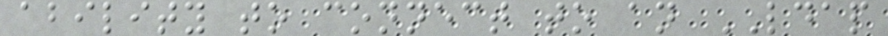ability to connect to an LDAP
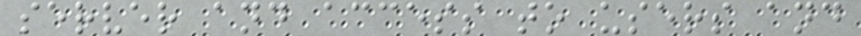server and access to users and
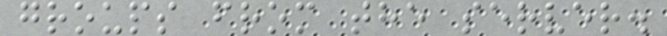groups from the server.
